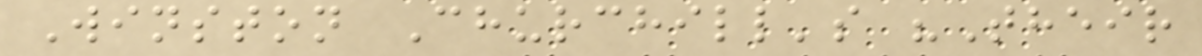Winston Churchill's "Their
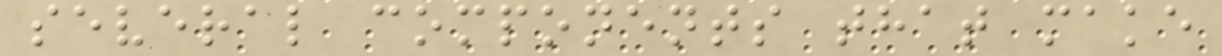several components that make
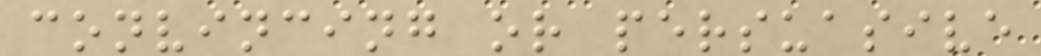convincing or persuasive
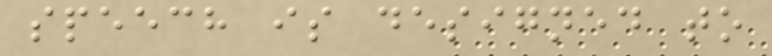speech is designed to
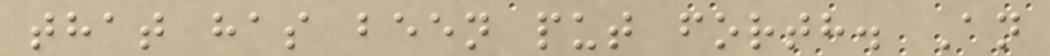that has been put forth. An
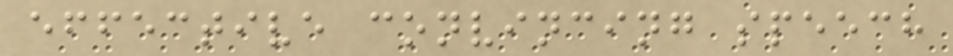effective convincing speech
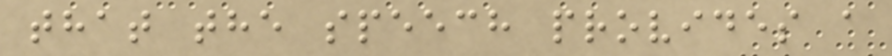that the speech provides a
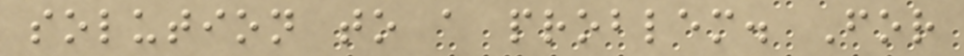solution to a problem. For
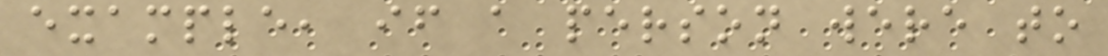example, if a person were to
